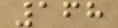168
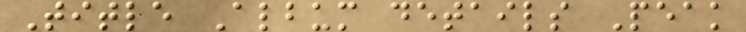Title Album details Peak
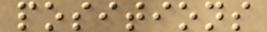positions
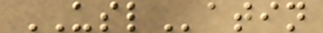USLatin
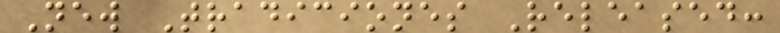New Tradiciones Released:
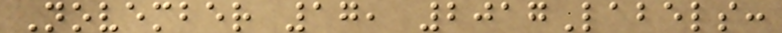November 17, 2017Labels:
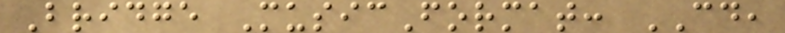Bridge MusicFormat: CD,
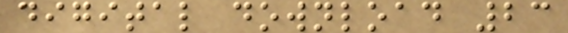digital download 23
